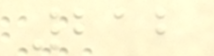212
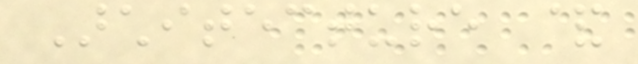Architecture &
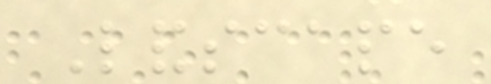Landscape
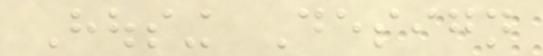Housing Design
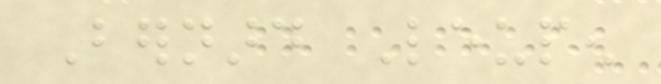Bernard Leupen
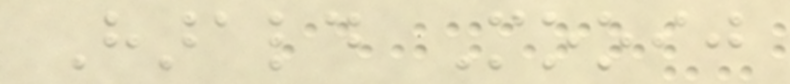Harald Mooij
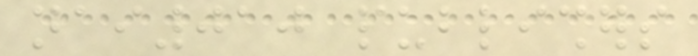nai010 publishers
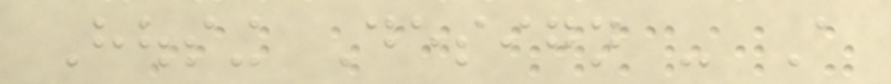Housing Design - A
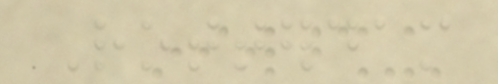Rotterdam
